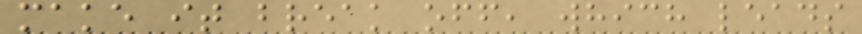make it break off, which leads
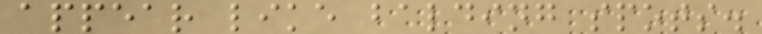appear like balding spots.
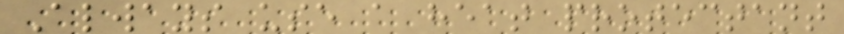Always use a heat protectant
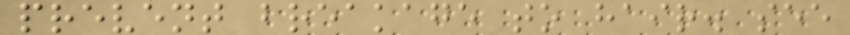prevent breakage to hair. see
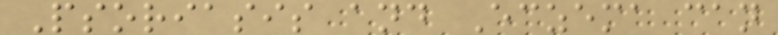Psoriasis and Eczema can
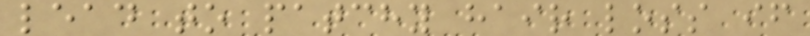lead to patchy hair loss if
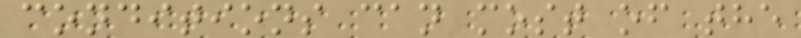conditions can most of the
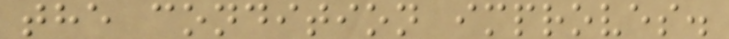the condition improves.
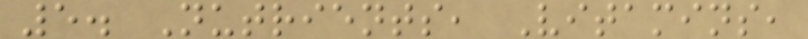5. Nutrients, Vitamins,
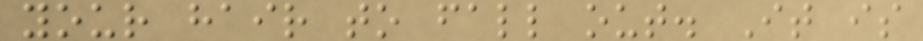your hair to fall out. It is
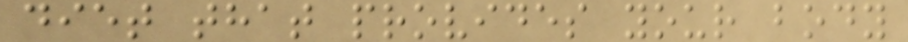diet that provides your body
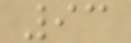93
